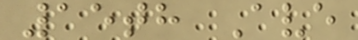15th Ave
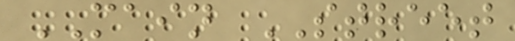MAIN STREET
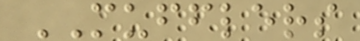MUFFLERS
